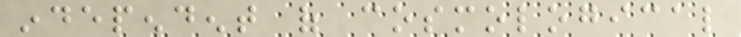independent of cosmological
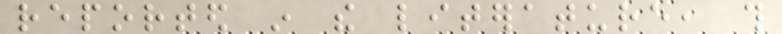reported in the literature, this
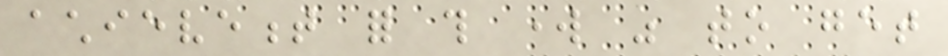achievement for this work was to get
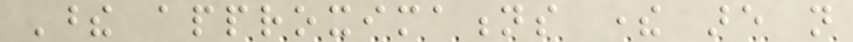These approximations there are not
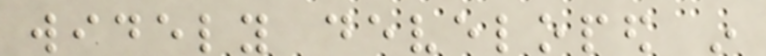widely developed in
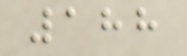188
